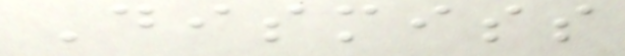Dismiss
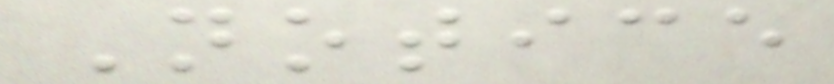Notice
